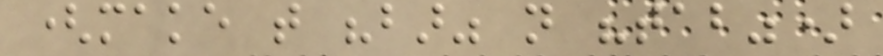(make that "bar" not "tab")
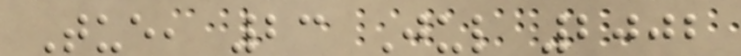Tue, 23 Jul 2002
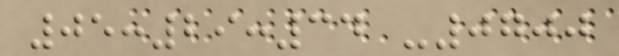05:29:34 -0700
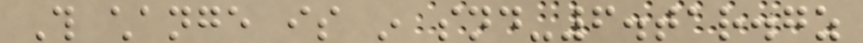This change is in snd-6.tar.gz
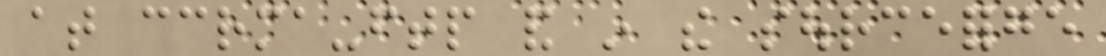at ccrma-ftp and in the sourceforge
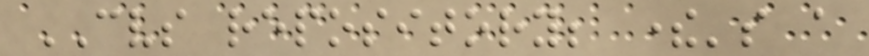CVS repository; there's a
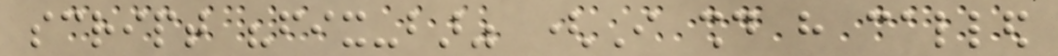script "fix-bar" (I should have called
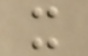it
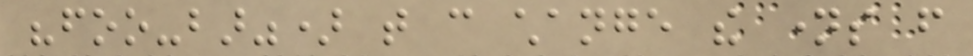"foo-bar") that can change the names from
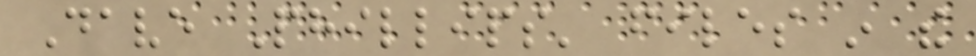Dave Phillips' files in the
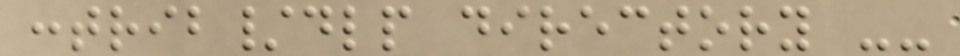contrib/dlp directory --
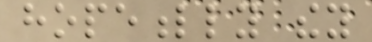hopefully they
